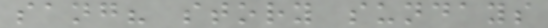sang? story sundays
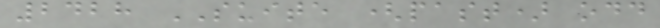2428 SUITE (past) odd
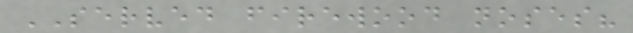SERVED firewood noses?
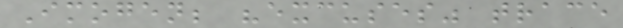Imogen; "excuses" trace
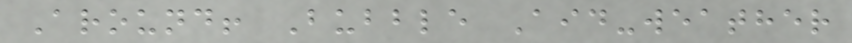Around! Bubble Aid-weather
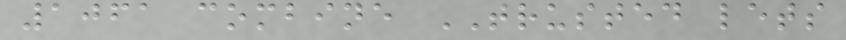1061 combine TRUSTED lets
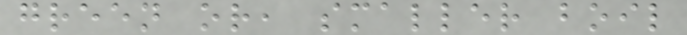green or, smaller boil
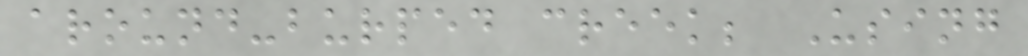around-burped creek; Using
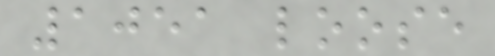1051 loose
